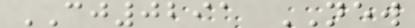CJ0291 NEW
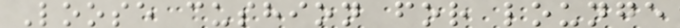Loose cushion for lounge
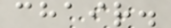chair.
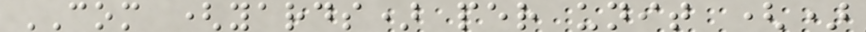COM (yards) per unit ()
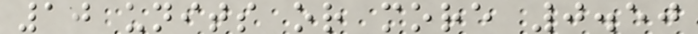10 units or more 0.50
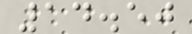14.50
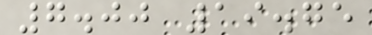7.00 19.75
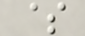$
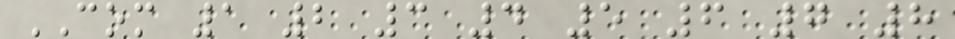COM 1 2 3 4 5 6 7 8
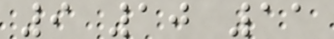9 10 11
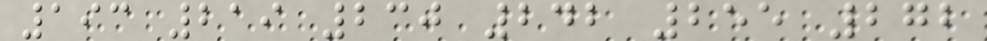193 219 230 242 255 272
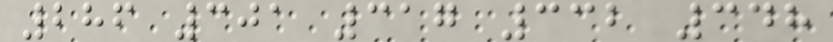286 301 317 332 348
